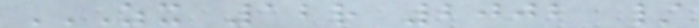ZX 12R 2002 /
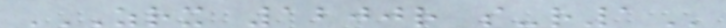ZRX 1200R S-R1
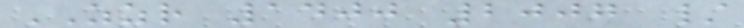ZZR 1400 2007 /
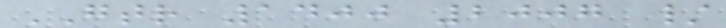GTR 1400 2007 /
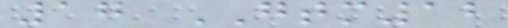17 GTM12
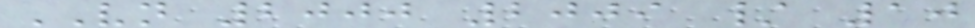VN 2000 2009 / 10
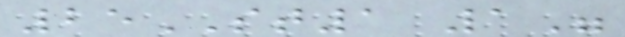25ST1 1"
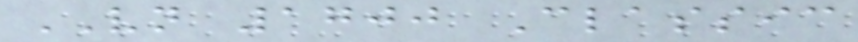VN 1700 Classic
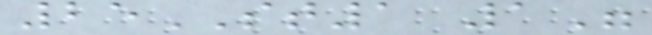25ST1 1"
